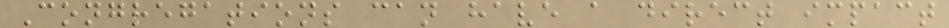Congregations can have a direct impact
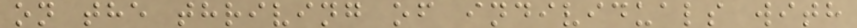on the thriving of individuals with
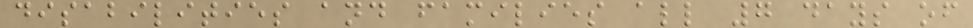disabilities and families all 7 days of
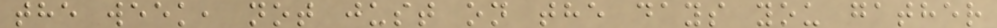the week, not just on the days you gather
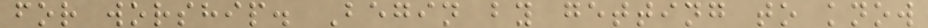for worship. Begin by getting to know
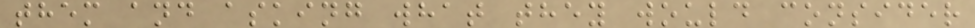them and asking what they would consider
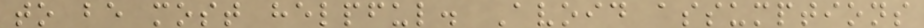to be most helpful. Avoid assumptions
